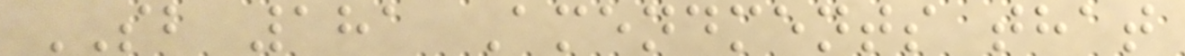SB 181 Amendments that
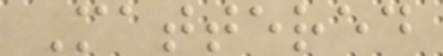Mattered
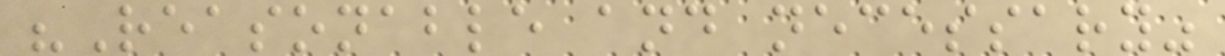"Reasonable and necessary"
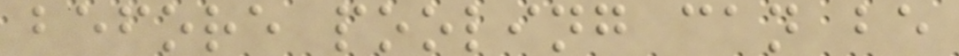before pooling can be
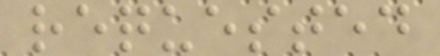requested
